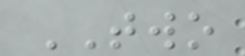TWO
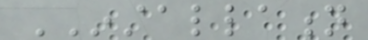INSTALLATION
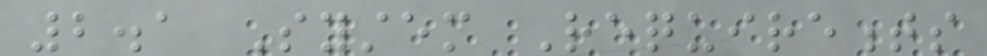2.1 System Requirements
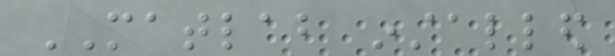MATLAB installed
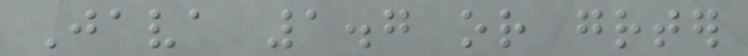Java 1.7 or greater
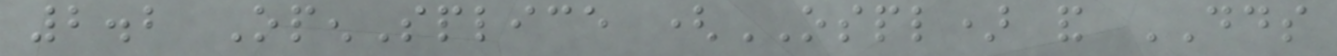2.2 OpenSplice (OSPL) and DDS
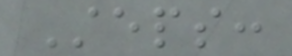Steps:
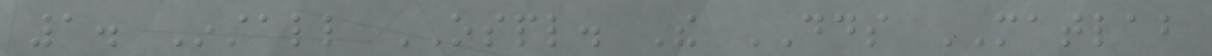1. Install OSPL. The DDS MATLAB
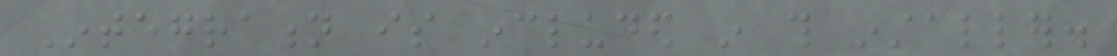Integration is included in this installer.
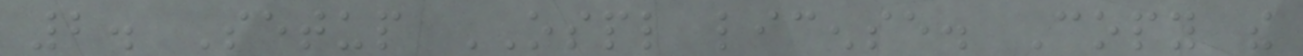2. Setup OSPL license. Copy the
